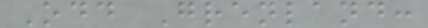Odd Grenland:
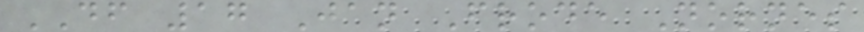DF 17 Jan Frode Nornes
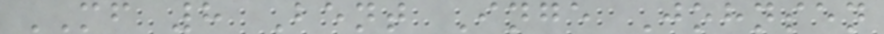MF 8 Bent Inge Johnsen
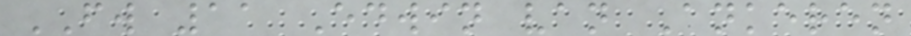FW 11 Edwin van Ankeren
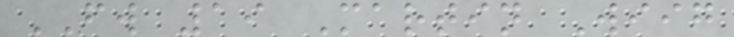FW 19 Martin Wiig
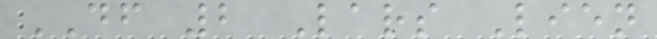DF 2 Lars Lien
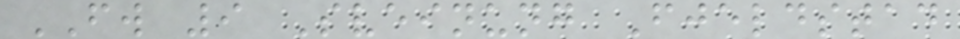FW 9 Sveinung Fjeldstad
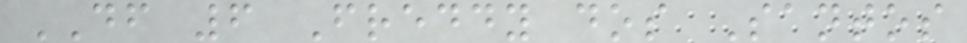DF 6 Freddy dos Santos
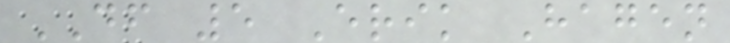DF 5 Erik Hagen
